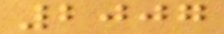2007
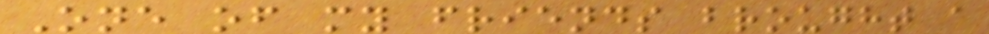One of my friends brought a
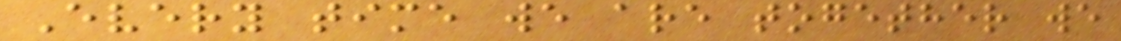Every time we are together we
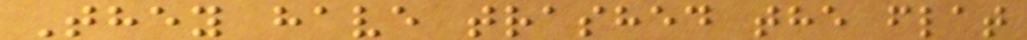They have trashed the flat
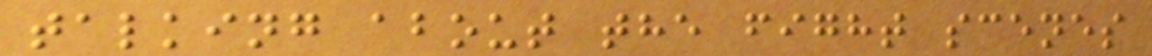talking about the fight scenes
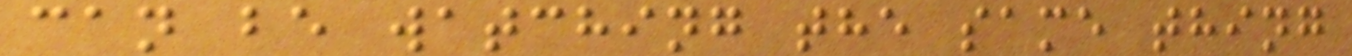can be watching the same thing
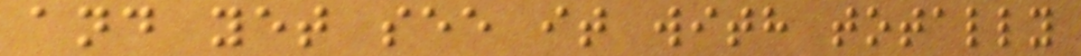and yet see it with totally
